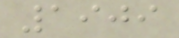1909
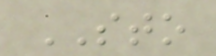STO
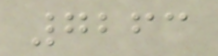7263
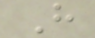H
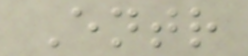Entr
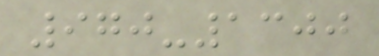970-1300
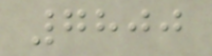7800
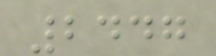2447
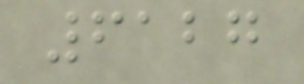6127
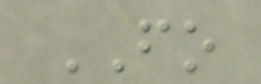FO
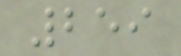259
